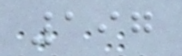197
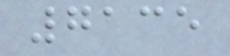7135
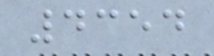4354
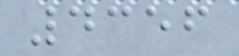4356
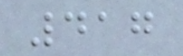417
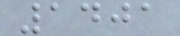1401
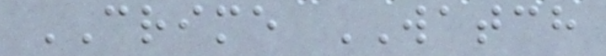CRIME WATCH
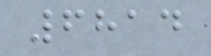6814
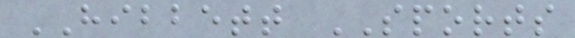HIBBETT SPORTS
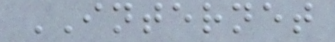INTERNET
